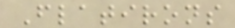Flatirons
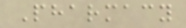Pharmacy
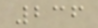236
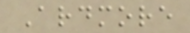Ardmore
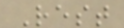Rest
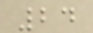24
